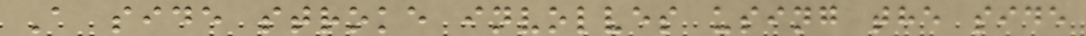A side stroke involves using the side
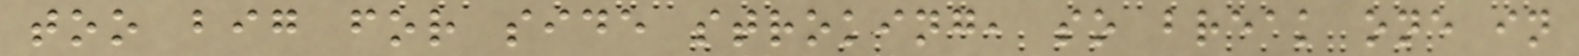too big for side stroking, so break one in
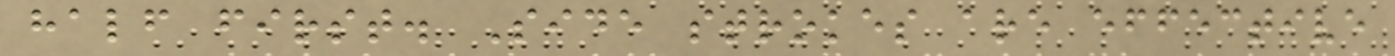half first. Side strokes are effective
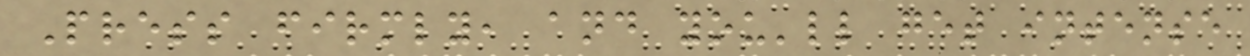Press firmly, and you'll get intense
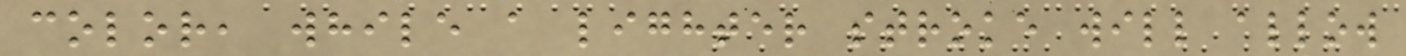color, while a lighter stroke will allow
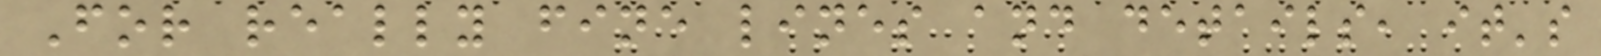For really fine lines and details, it's
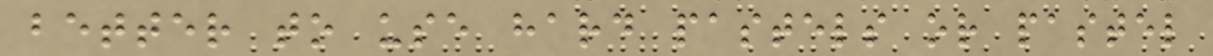better to use hard pastels or pastel
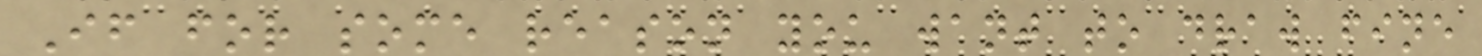If for some reason you want to draw fine
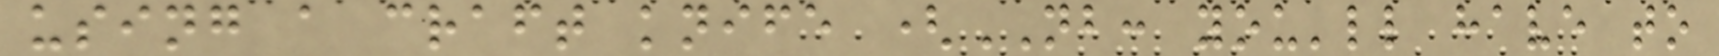using a craft knife (NB: you'll have to
